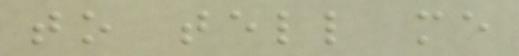to tell me
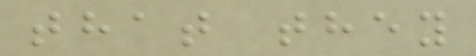that they
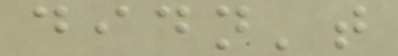didn't
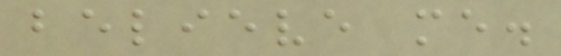believe me.
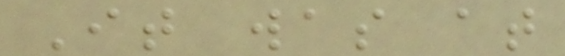It was at
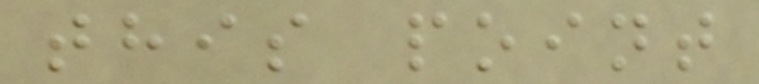this point
